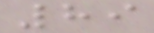89
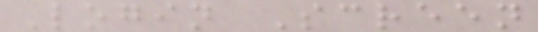Login Screen
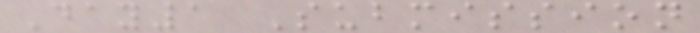Day1 Submission
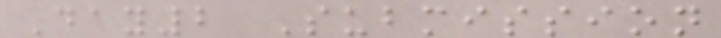Day2 Submission
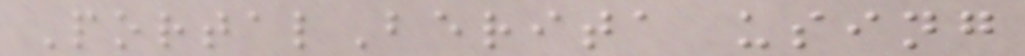PortalBerita using
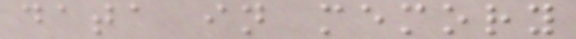data in memory
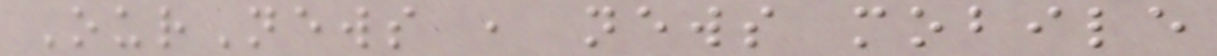OurNews , news mobile
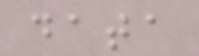data
